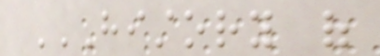HISTORY OF
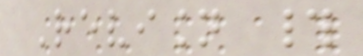Revision #
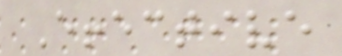Effective
